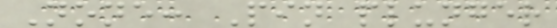None: Pin plunger
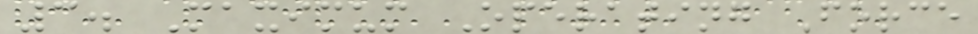3. Maximum Operating Force
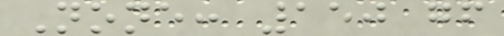None: 150 gf
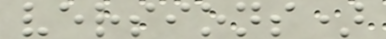versions)
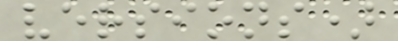versions)
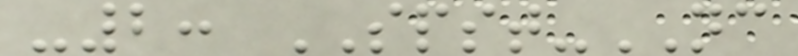-2: SPST-NC
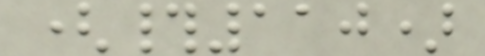(#110)
